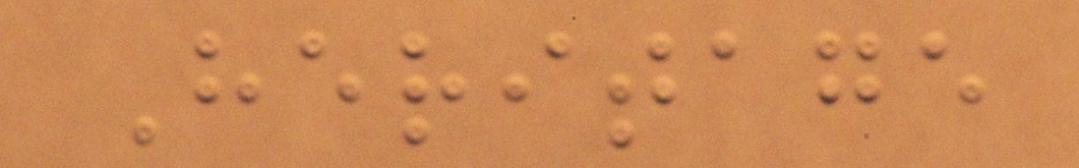Heritage
